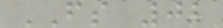FS 02
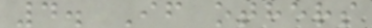4. If others
